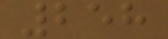258
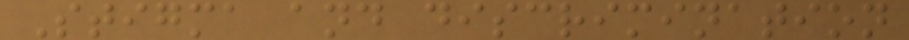Stigma and discrimination
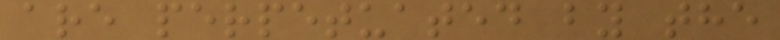are perpetuated by the
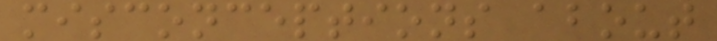misconceptions about
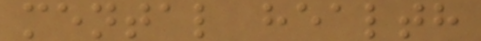mental health
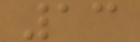13
